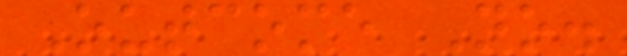Outcome No.
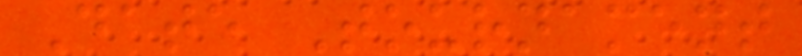Date Tournament
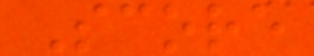Score
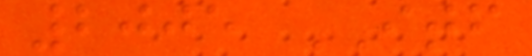2005 ITF
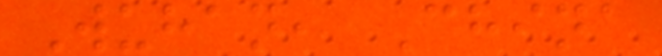Wuhan, China
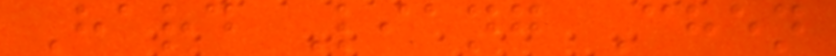Hard Liang Chen
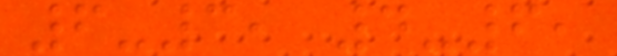6-3, 4-6,
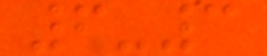6-3
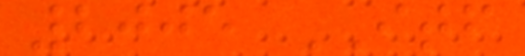2005 ITF
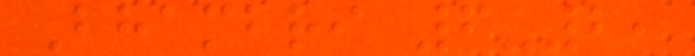Bhambri 6-2,
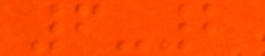6-2
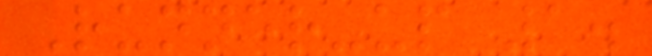Runner-up 1.
